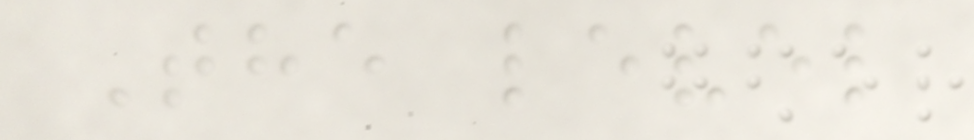The level
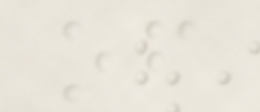of
